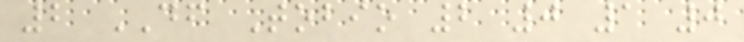2 DF Tobio 2 0 1 0
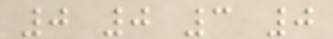0 0 3 0
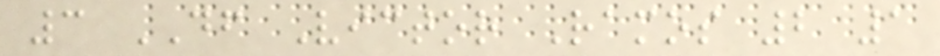3 DF Victor Ramos 2 1
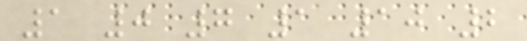1 0 7 1 10 2
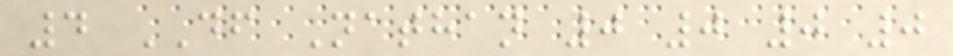4 DF Nathan 0 0 0 0
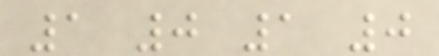1 0 1 0
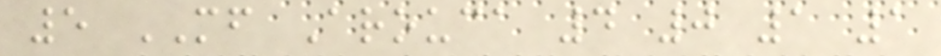5 MF Arouca 4 0 1 1
